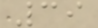39
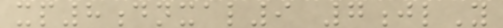xp8dnxal9 7jlY
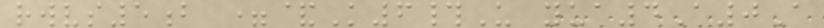rwvs5b =&K6#U yua4A0A
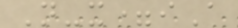N-x=iA
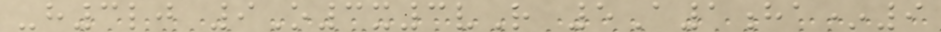-h3lj 9O3x3vR 5A1ha*9
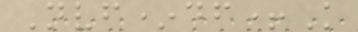Nvf*df+K
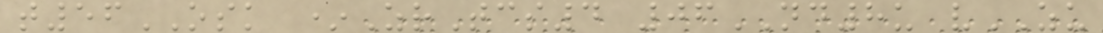t56OSK *ZrTcs4 06ND8u vZU
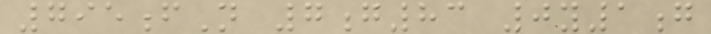795fN 7g83 0y1g
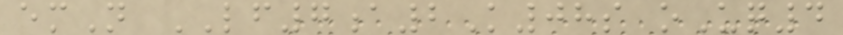emN LF7a2K08s oUq4
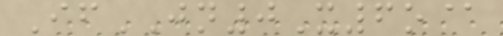IfJN0X6o@
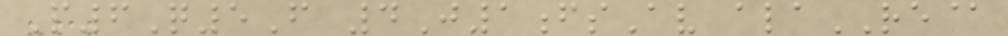P6Q5F 4J1fsAv alaRE@
